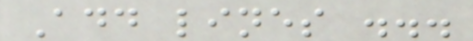Add lines ...
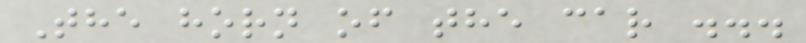The horn of the car ...
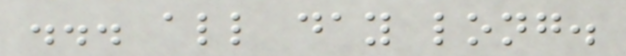... all day long.
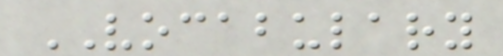VOCABULARY
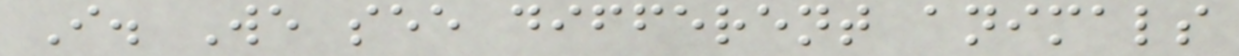I. We see different animals
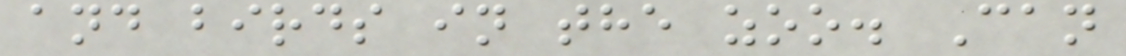and birds in the zoo. Can
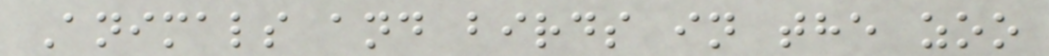Animals and birds in the zoo
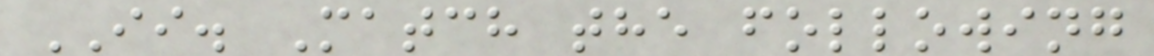II. Match the following
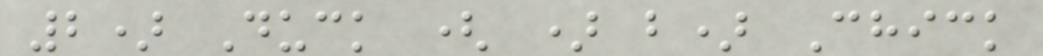2) Duck ( ) b) Chick
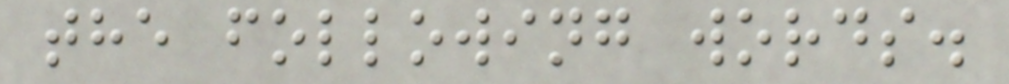the following words.
